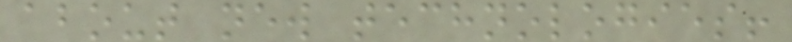about new technologies!
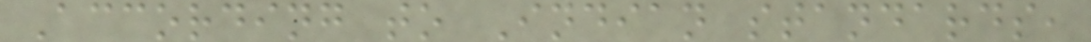According to Indian standards,
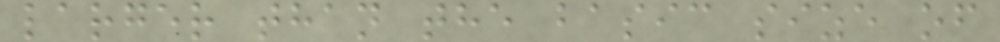larger than the basic size of
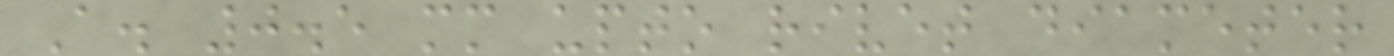A. 0.5 mm upto rivet diameter
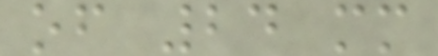of 24 mm
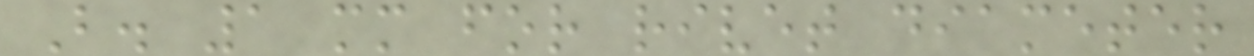B. 1 mm for rivet diameter
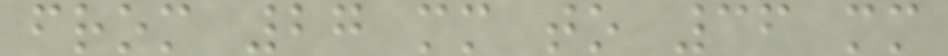from 27 mm to 36 mm
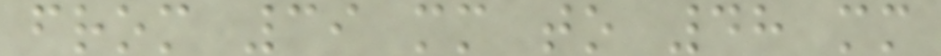from 39 mm to 48 mm
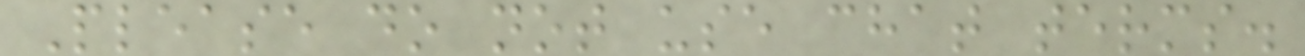Please do not use chat terms.
